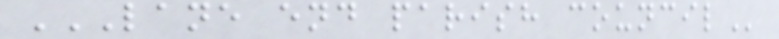LANE END PARISH COUNCIL
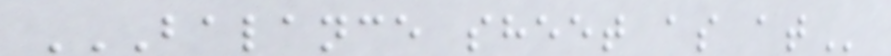BALANCE SHEET AS AT
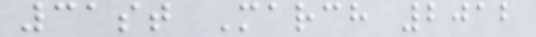31st March 2012
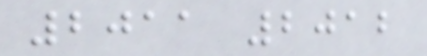2011 2012
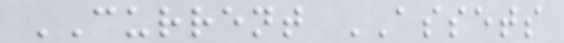CURRENT ASSETS
